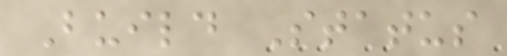Build Status
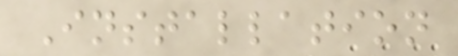Installation
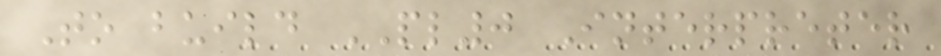To build PL0 Interpreter
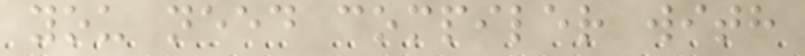you need compiler with
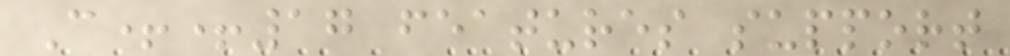C++17 features support
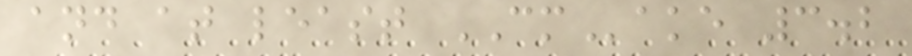and at least CMake 3.2
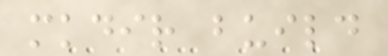mkdir build
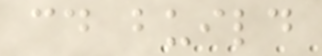cd build
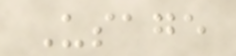Usage
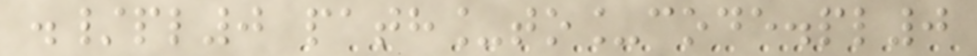./pl0 path_to_code.pl0
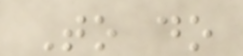To do
